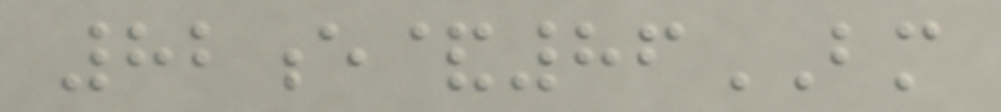82e&86BM
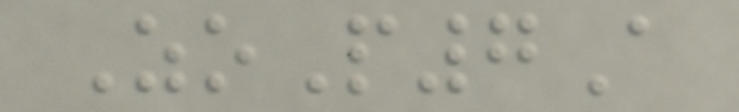ZoP7A
